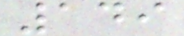149
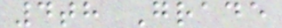4th Grade
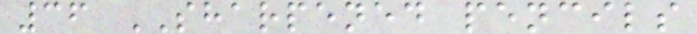36 SHARPENED pencils
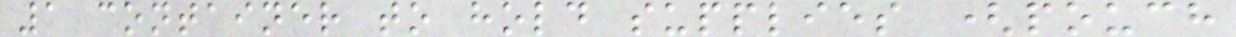1 container to hold supplies (pouch
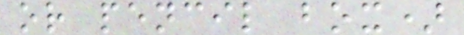or pencil box)
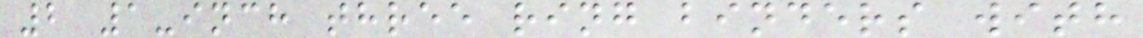2 1-inch three ring binders with
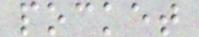pocket
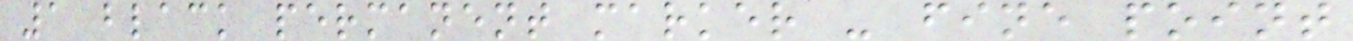1 black permanent marker - fine point
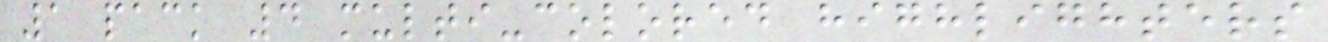1 pack 4 multi-colored highlighters
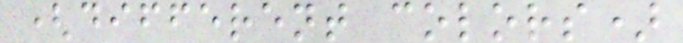(different colors)
